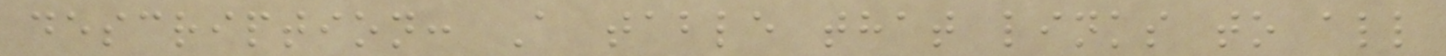description: A table that links to all
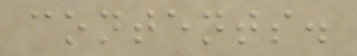contents.
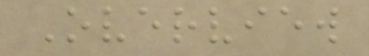Overview
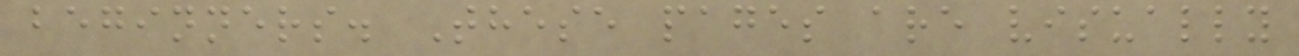beginners. These pages are visually
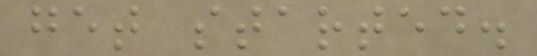get started.
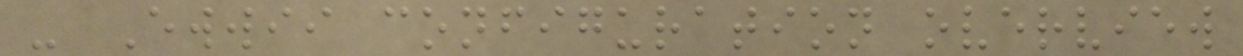- Ewwii configuration overview
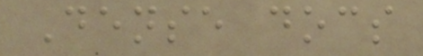Dense docs
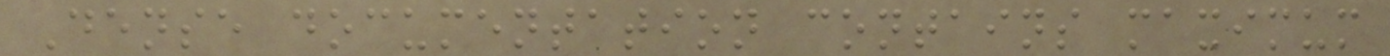Dense documentation contains maximum
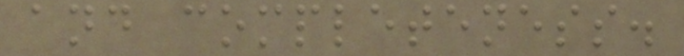and completeness.
